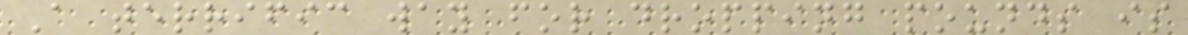A terrific way for dropping pounds is
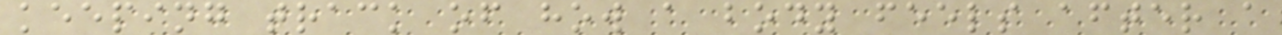keeping track of how a body feels after a
